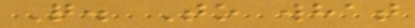Q. To what
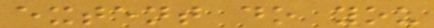extent do you
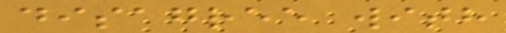disagree with
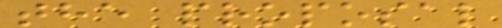the proposal
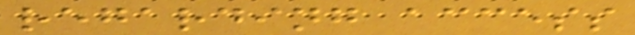regarding access
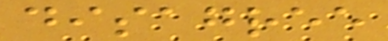disagree
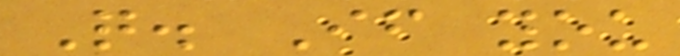Q. If you
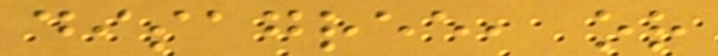disagree, or
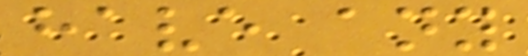have any
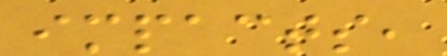impacts,
